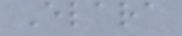Elara
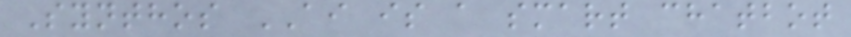Synthos AI is a smart chatbot
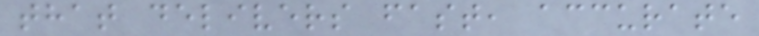that delivers fast, accurate
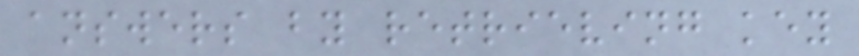answers by retrieving key
